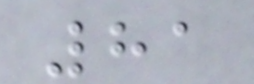81
